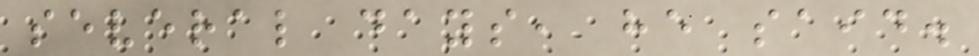several days, he said.
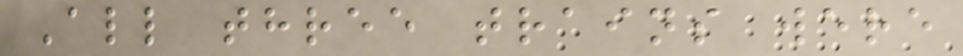All three trains were
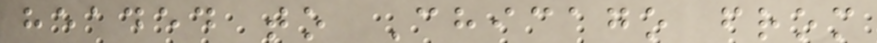headed to Chicago from
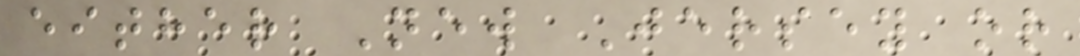either New Jersey or
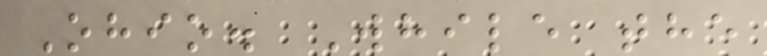Ohio. While the
